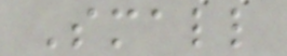Small
